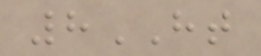8HT
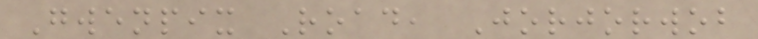Gwenpix Road, Jorjorwob
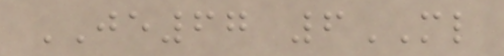JE67 6ML
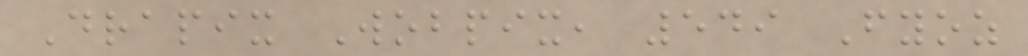Drapix Wobpix, 549 Fyoz
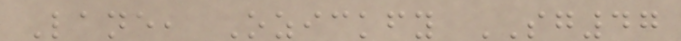Lane, Ozickfy SG47
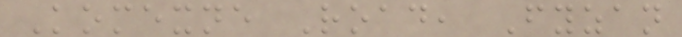Komexne Road, Fyzan
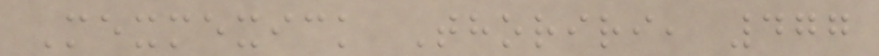Mexmexick Thoriri, 477
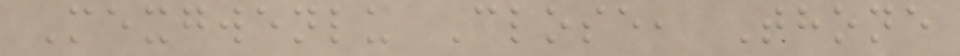Mexgwenlu Close, Thone
